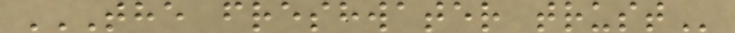THE FRESHWATER TRUST
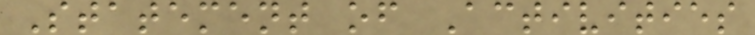Statement of Activities
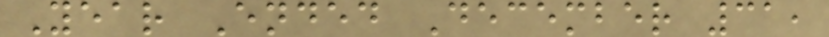Year Ended December 31,
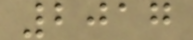2017
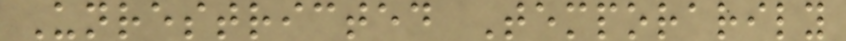Unrestricted Temporarily
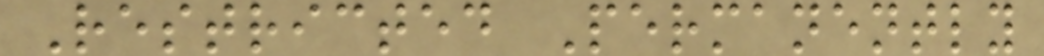Restricted Permanently
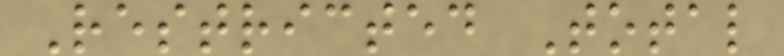Restricted Total
